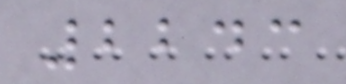2243
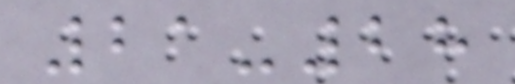21-28
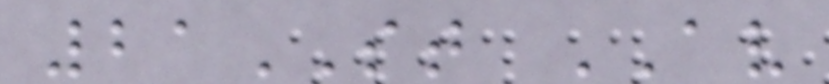21ST AV
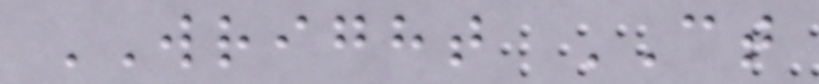WRIGHT CT
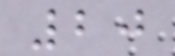20
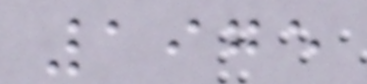1975
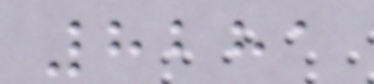8281
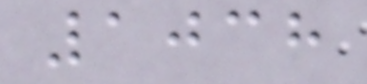1038
